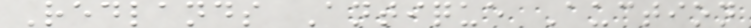Redlands Antique Auction
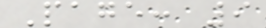Page: 9
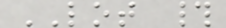LOT #
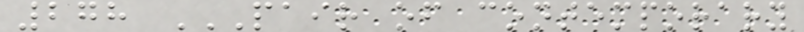278 PAIR OF CONTEMPORARY
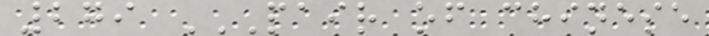279 PAIR OF CHINESE
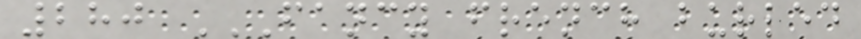280 FANCY FRENCH BURLED
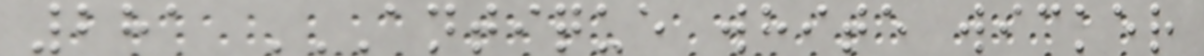281 ANTIQUE WHITE WICKER
